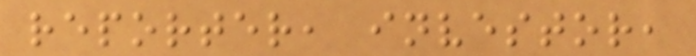reporter, investor,
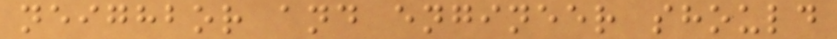neighbor and engineer should
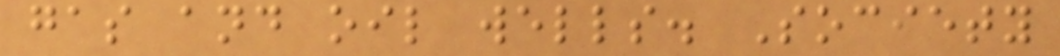gas and oil wells. Society
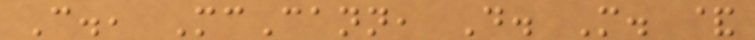C., McCann, D. M. &
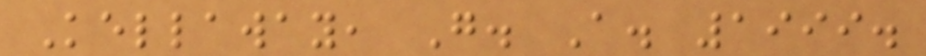Kellaway, G. A. 1999.
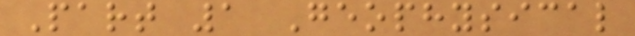Part 1 Geophysical
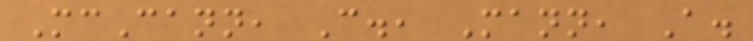McCann, C., Mann, A.
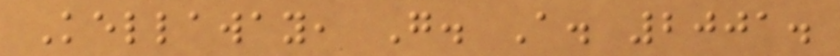Kellaway, G. A. 2001.
